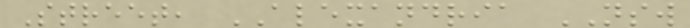Street, ALEXANDRIA NSW
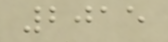2015
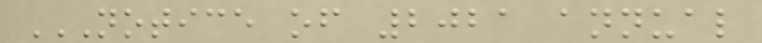NOTICE OF 2021 ANNUAL
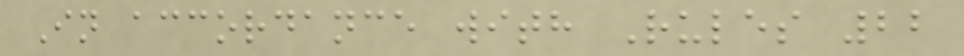In accordance with Rules 22
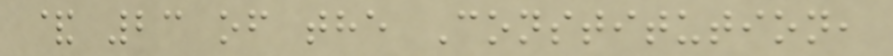& 23 of the Constitution,
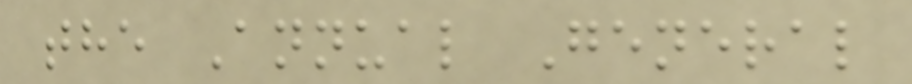the Annual General
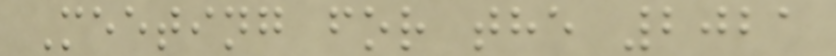Meeting for the 2021
